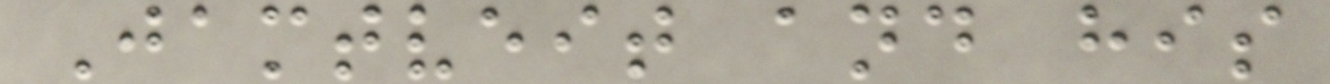Jamtveit and his
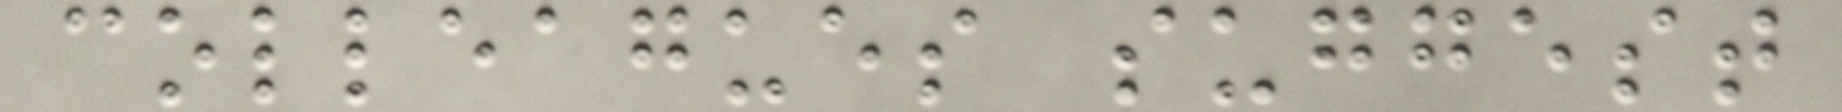colleagues suggest
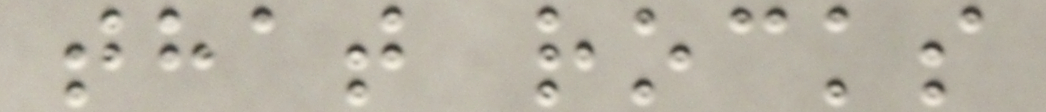that rocks
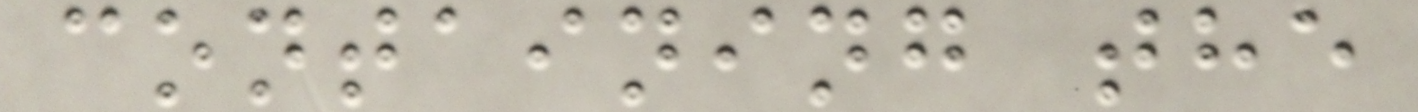containing the
